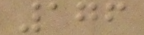176
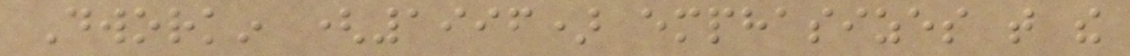Dworkin (1996) emphasizes that the
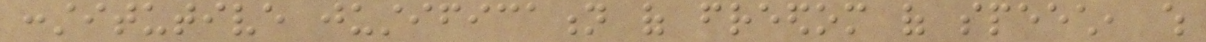constitutive justification of freedom of speech, which
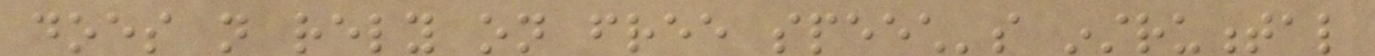does not rely on free speech's instrumental
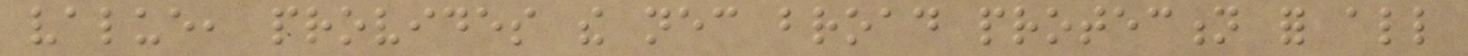value, provides the necessary broad protection for all
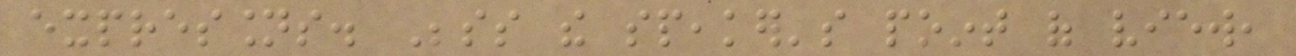expressions. Besides the speaker's point of view,
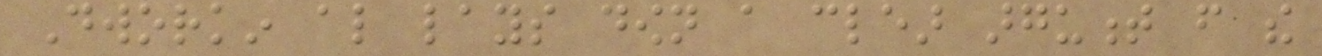Dworkin also lays down a clear argument from the
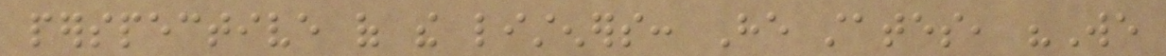perspective of the listeners: He states, "We
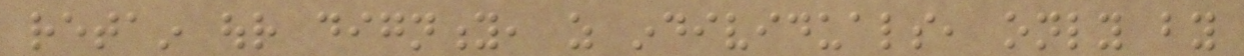retain our dignity, as individuals, only by
